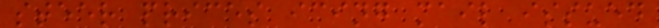steer prices icing mail issued
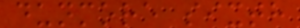dunmore sixth
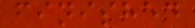finished
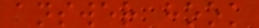answer hook
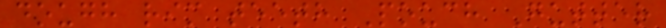dough rim teeth Pouch Gutter
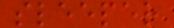sleeper
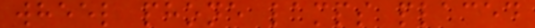wheel phone lamps placed
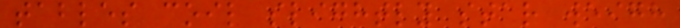tables coil slightly star weigh
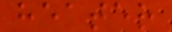heater
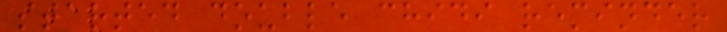started double chidi reminder
